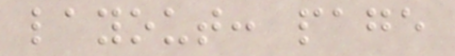layout: page
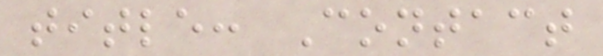title: Contact
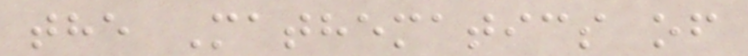the Mathematics of
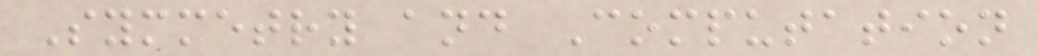Symmetry and Computation
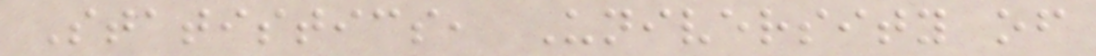Statistics, University of
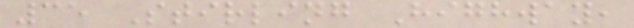35 Stirling Highway,
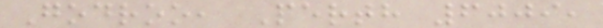Godroo, Perth 6009,
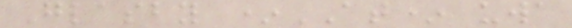Glasby *AT* uwa
